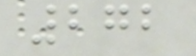272
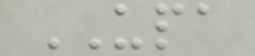UPA
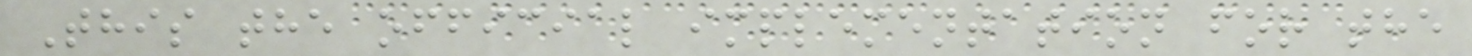This the official implementation for the
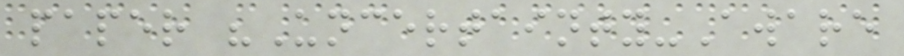paper "Uncertainty-Aware
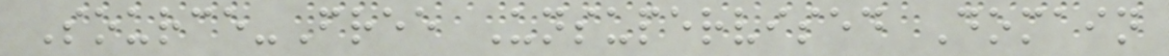Source-Free Unsupervised Domain
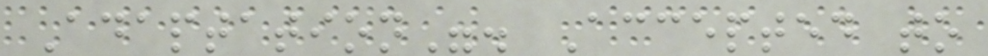Adaptation". Accepted to
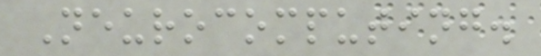Neurocomputing.
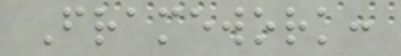Framework:
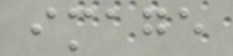image
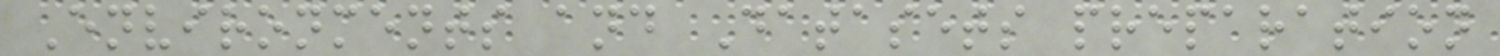Environments and Datasets preparation
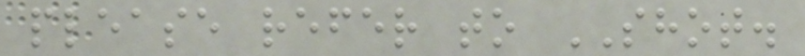please refer to SHOT.
